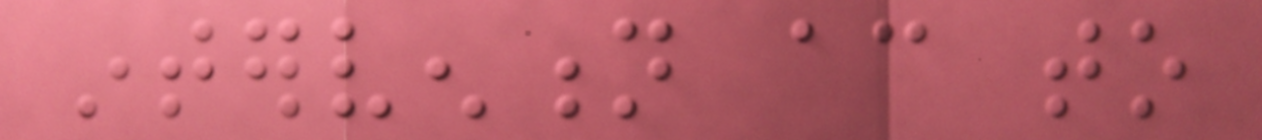intervention according to
